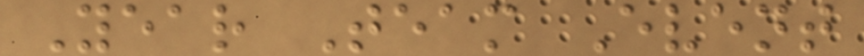Year Team Event
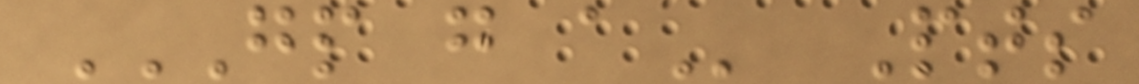GP G A Pts
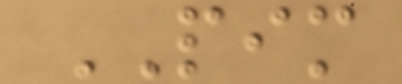PIM
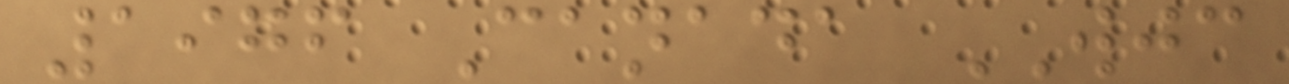1976 Canada WJC
